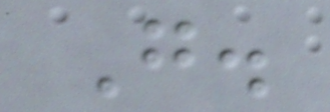G.
